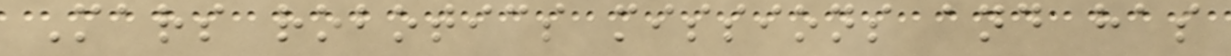Mars robotics missions and has
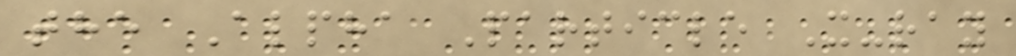the Alpha Particle X-ray
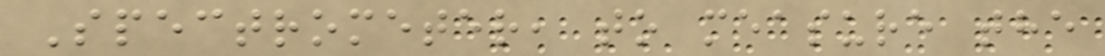Spectrometer, to measure the
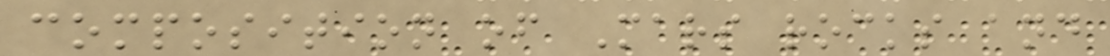composition of Mars rocks and
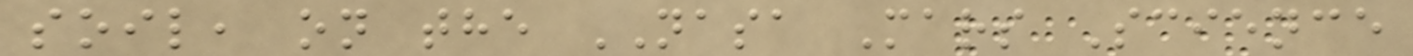soil, on the NASA Mars Science
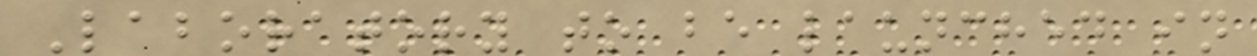Laboratory to be launched in
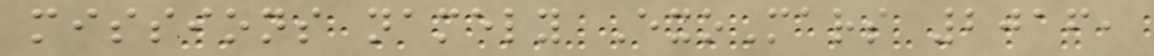missions namely ExoMars 2016,
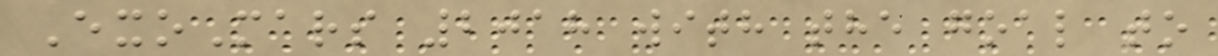ExoMars 2018 with the goal to
